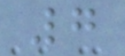7
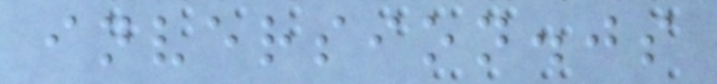inversion.js
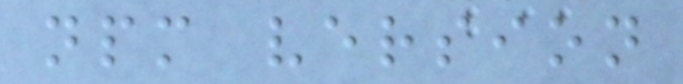npm version
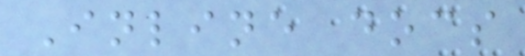Inline docs
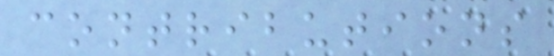contributions
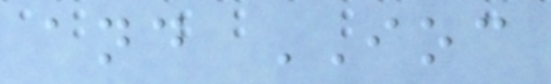and IOC
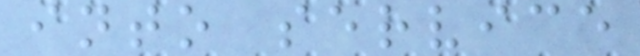into service
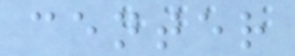center
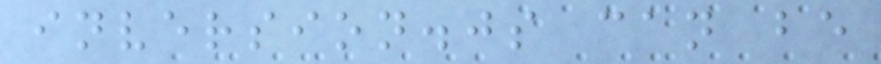inversion.js can be
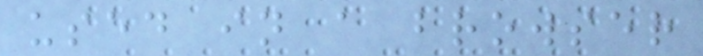used in a browser
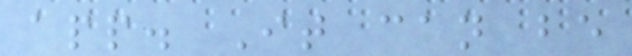app. It can be
